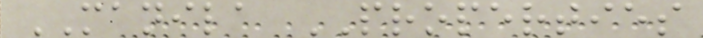MANILA PROPERTIES
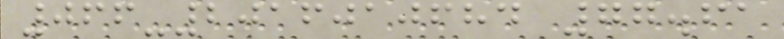066-2016010684 77.61
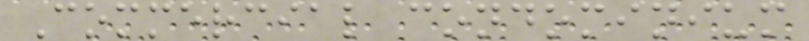Commercial condominium
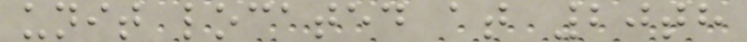unit located at 20th
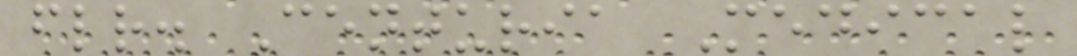flr. Centuria Medical
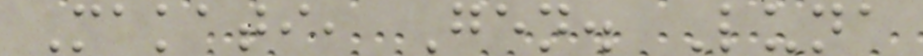Makati, Gen. Luna
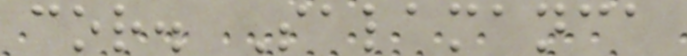cor. Salamanca
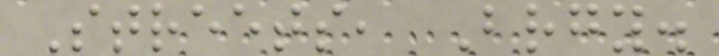Streets, Brgy.
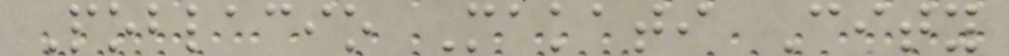Poblacio Makati City
